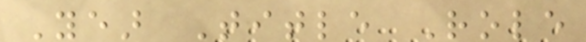Year Title Role
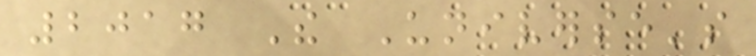2017 The Universe's
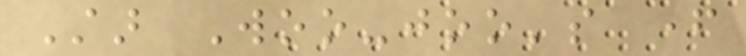Star Woo-joo's father
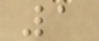1
